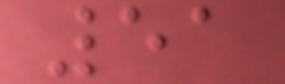51
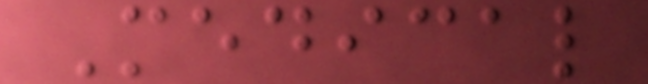Medical
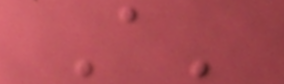A'
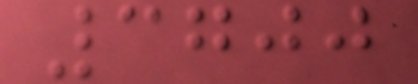3700
